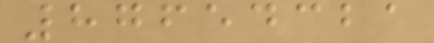87654321
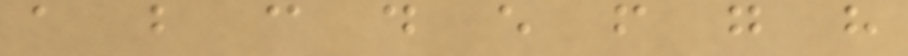a b c d e f g h
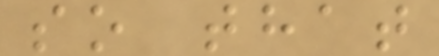so that
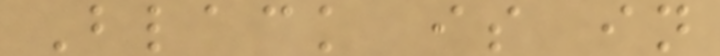Black is in
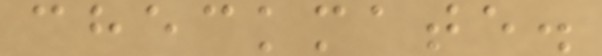checkmate.
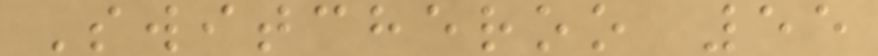Switcheroo 55
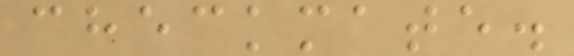checkmate.
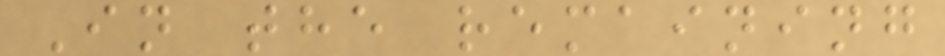In the remaining
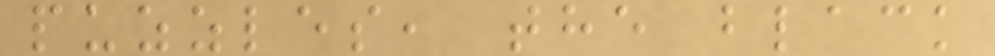puzzles, the black
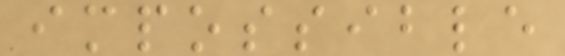impossible
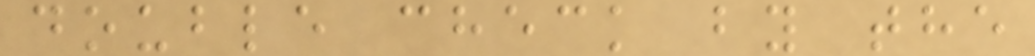double check by the
